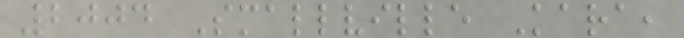2004 Smallville Kara,
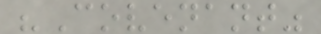"Covenant"
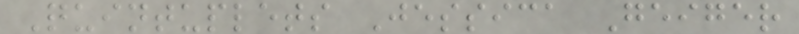Quintuplets Jessica Geiger
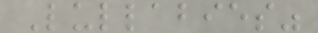Lullabies"
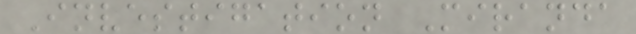Investigation Miranda
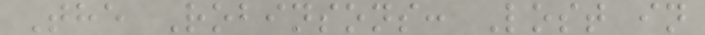The Robinsons: Lost in
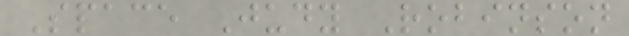Space Judy Robinson
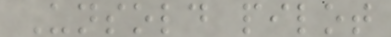Unsold pilot
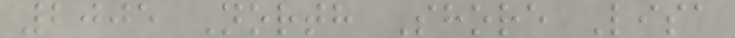2005 North Shore Lisa
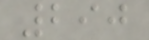290
